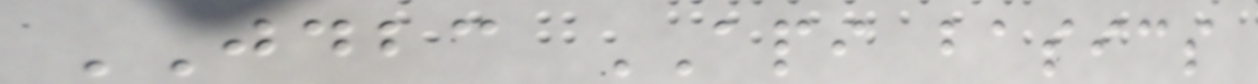JDBC API basics
